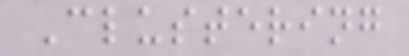Clustering
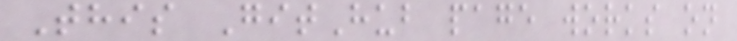This GitHub page works on
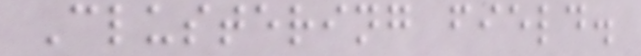Clustering field.
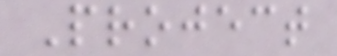Project
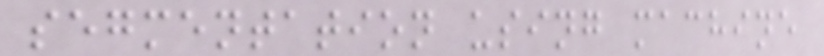segmentation using machine
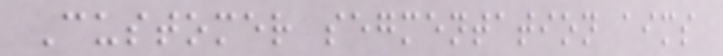Customer segmentation aims
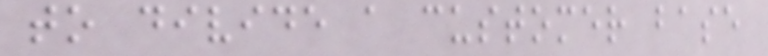to divide a customer base
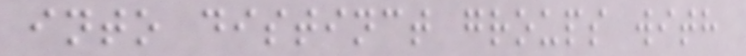into distinct groups with
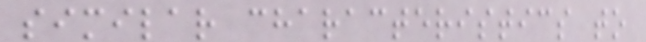similar characteristics to
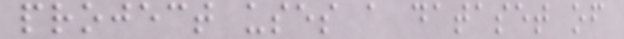project uses a dataset of
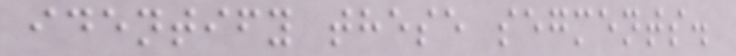identify these segments.
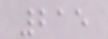215
